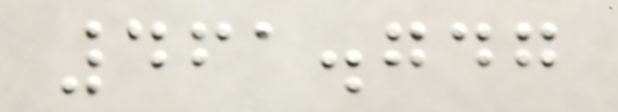461.747
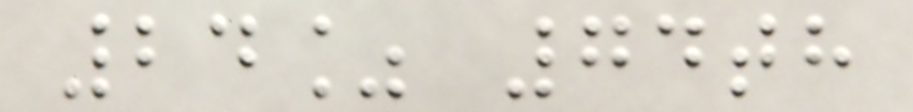24% 74th
